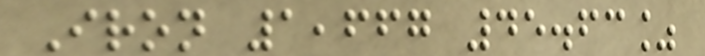Iron 1,667 45.63%
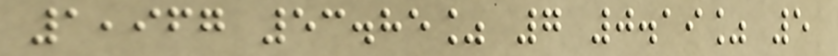1,967 53.85% 7 0.19% 5
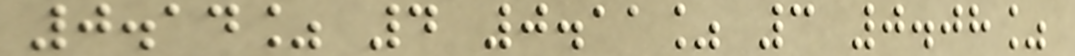0.14% 4 0.11% 3 0.08%
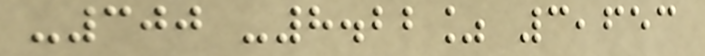-300 -8.22% 3,653
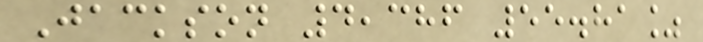Jackson 4,386 55.81%
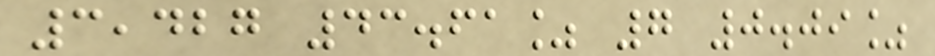3,427 43.61% 7 0.09%
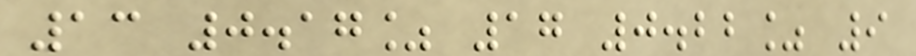13 0.17% 17 0.22% 9
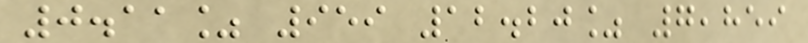0.11% 959 12.20% 7,859
